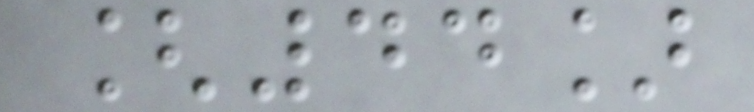[44]
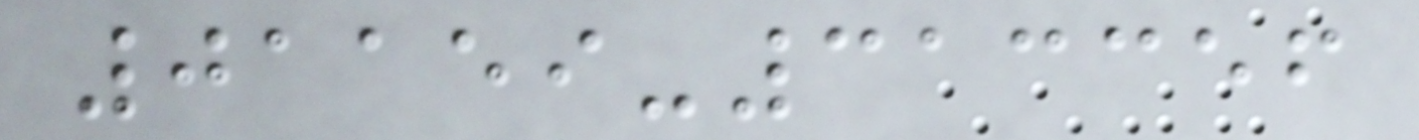01159-313356
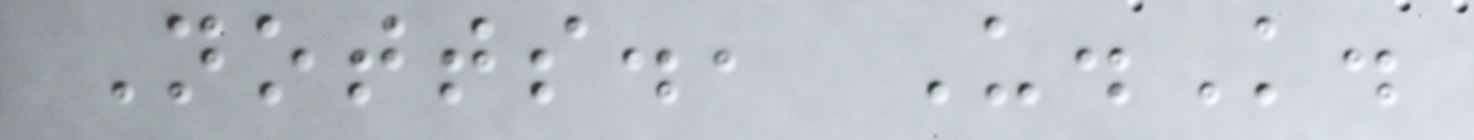Notts., U.K.
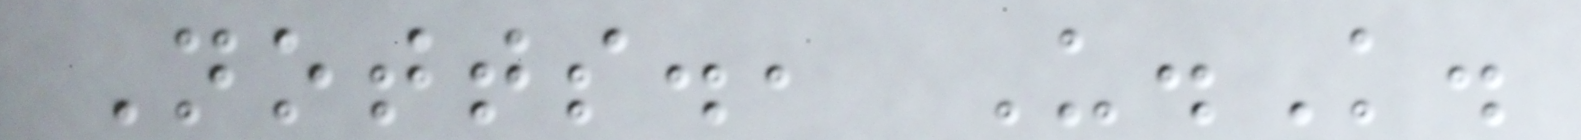Notts., U.K.
